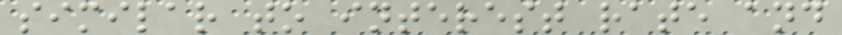similar to interest rate and
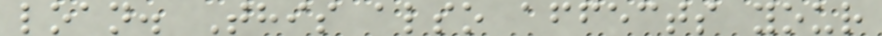loan. This also affects your
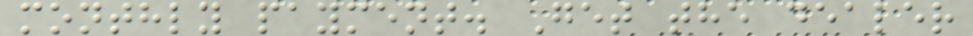monthly payment. Get the dealer
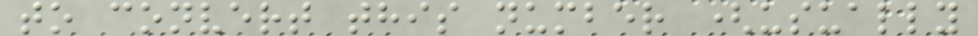to convert this number (usually
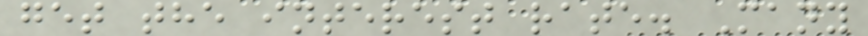get the interest rate. Many
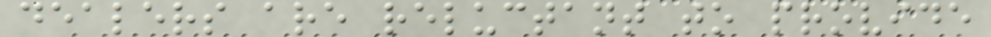dealers are reluctant to provide
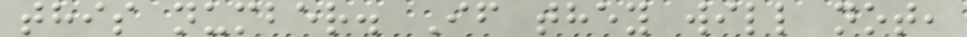this number. If they will not,
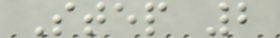Step 2
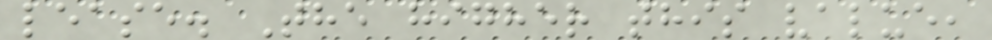lease. The higher this value,
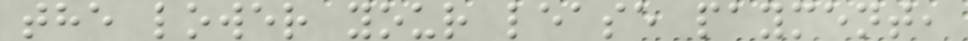the lower your lease payment,
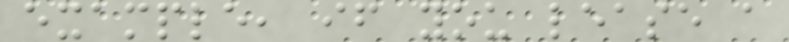example, if you lease a
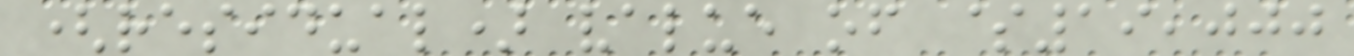(residual) value of $19,000
